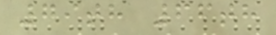79th 66th
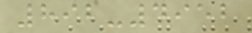892-4952
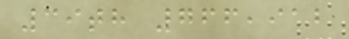39th 766,912
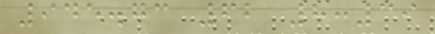945.73 62 8:39
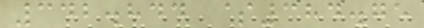342.844 $384.75
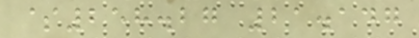$258.27 21.147
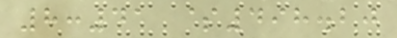8:41 $498.20
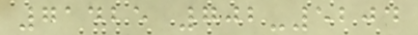71425 702-5204
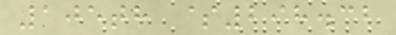105th $298.32
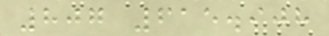807 615.908
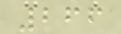266
